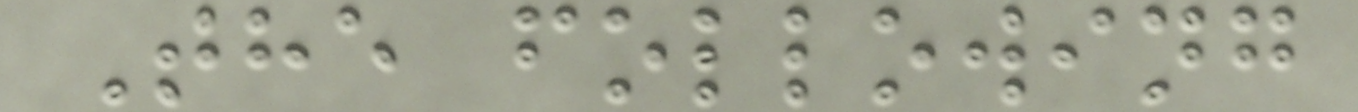The following
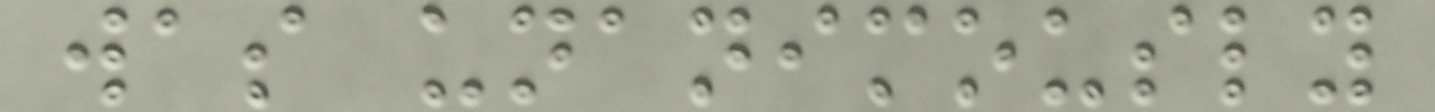was unanimously
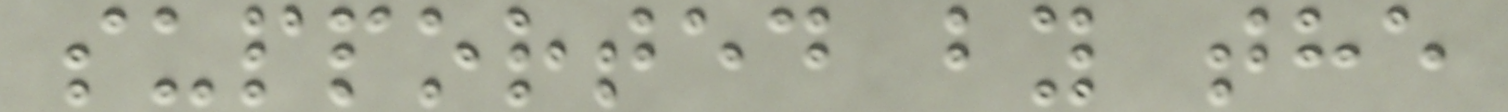supported by the
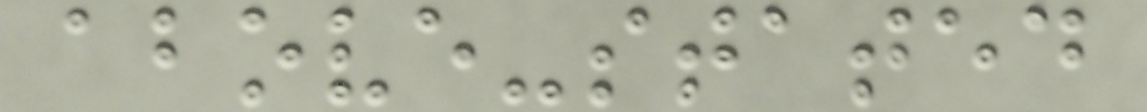above-stated
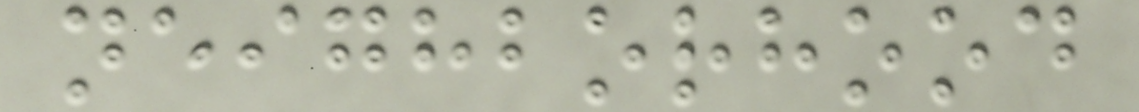neighborhood
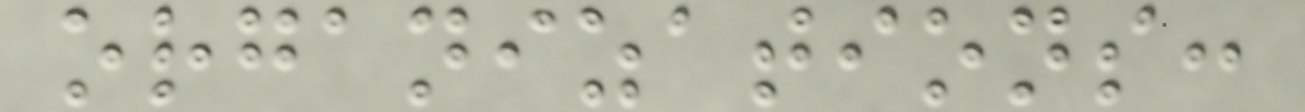organizations:
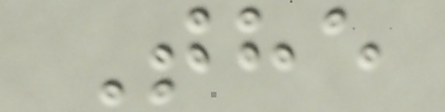The
